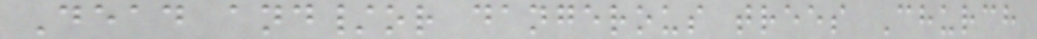Dead and/or dangerous trees Church
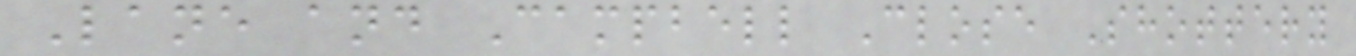Lane and Campbell Close Shottery
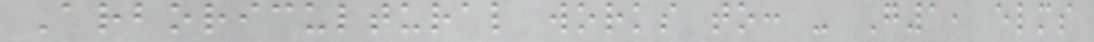Arboricultural works to: - G1, elms
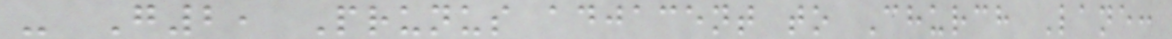- G2, Prunus adjacent to Church Lane:
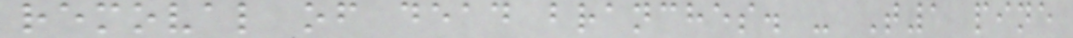removal of dead branches. - T1 pine
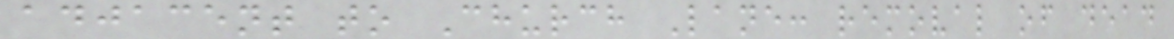adjacent to Church Lane: removal of dead
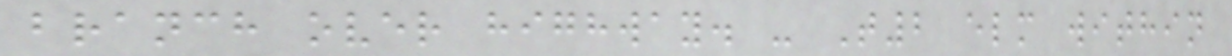branch over highway. - T2 elm within
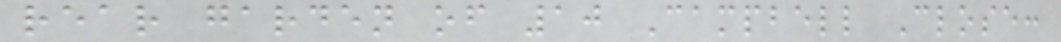rear garden of 10 Campbell Close:
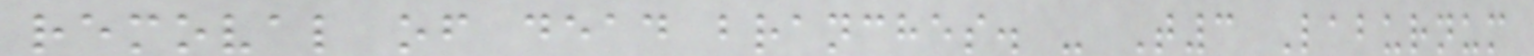removal of dead branches. - T3 Laburnum
